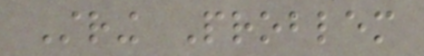String Problem
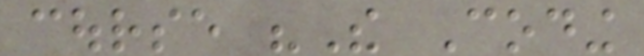course "The Coding
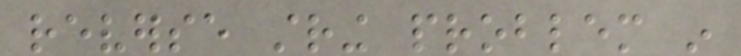reverse string problem in
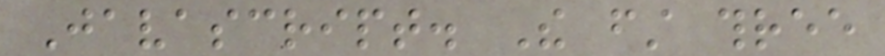Javascript. The first three
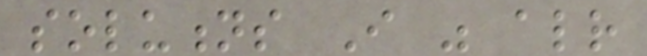solutions I was already
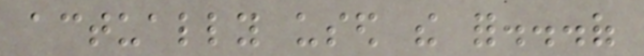actually used the for...of
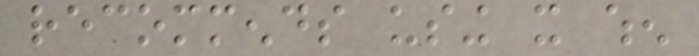recommends using it when
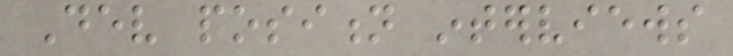Dev position interviews
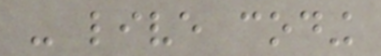- live coding
